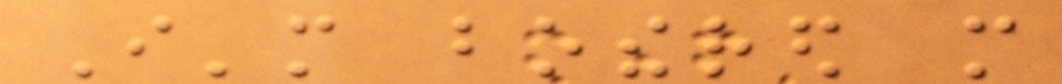I'm bothered more
